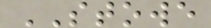STOWE
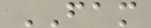FAM
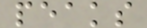peaks
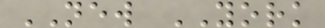NEW YORK
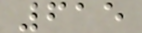615
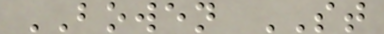BOWEN ST
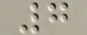7
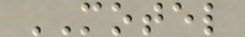MOTEL
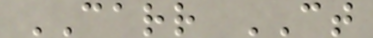CARR CT
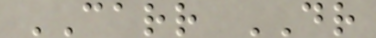CARR DR
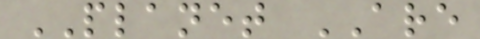PLANET ARE
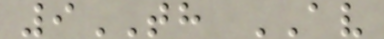9TH AV
